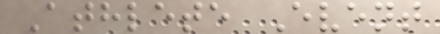Athlete Event
